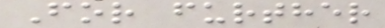For further
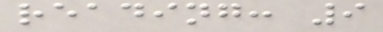reading: 9
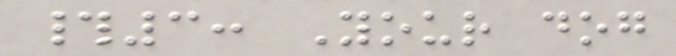#3: Your dog
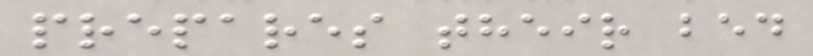prepares their bed
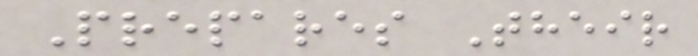Prepares Their
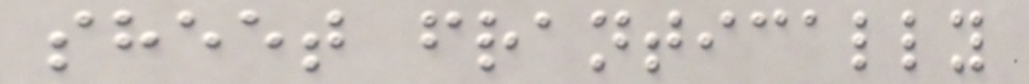sheet frantically
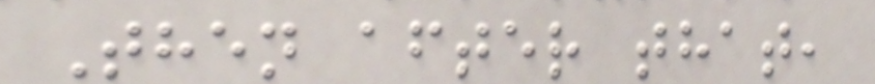Then after that,
